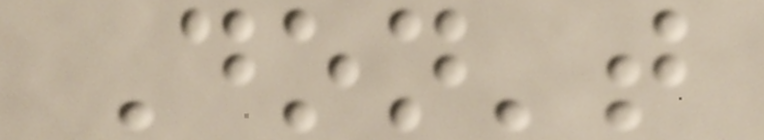Don't
